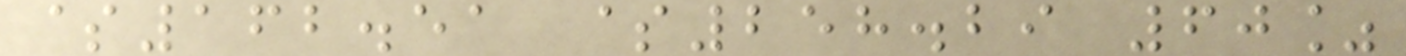$162.51 $258.29 60%
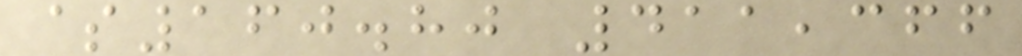$160.80 411,366
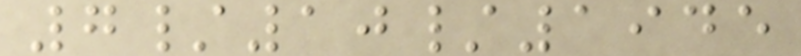7/10/1945
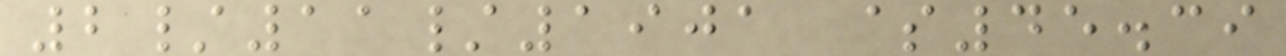2/11/1901 $45.39
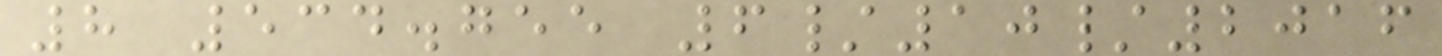8 534.755 6/10/2016
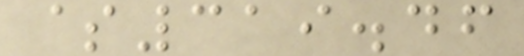$319.46
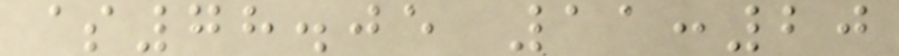$78.05 11:20
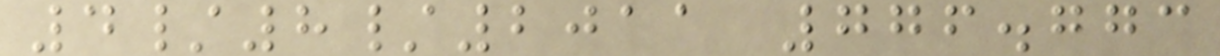4/8/2011 776.773
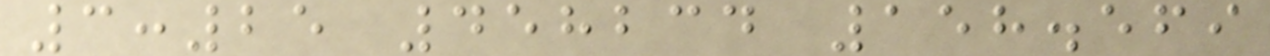3:25 458234 158.569
